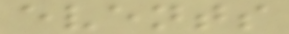events
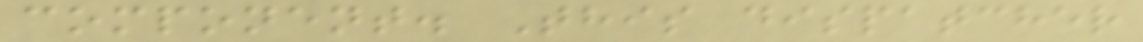component. This dispatcher
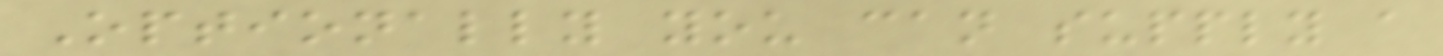Optionally you can supply a
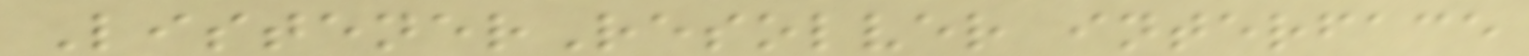ListenerResolver interface
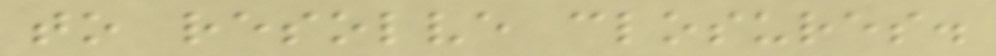to resolve closures.
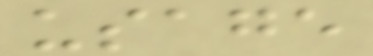usage
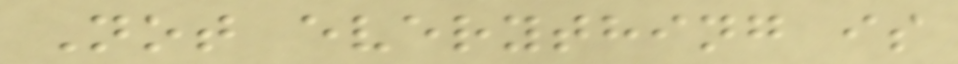Not everything is
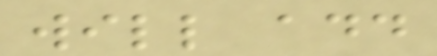will add
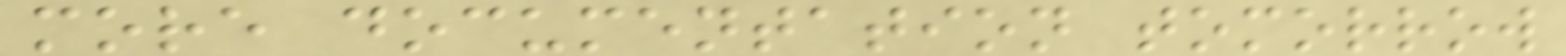more documentation tomorrow
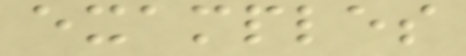examples
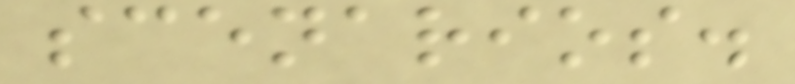scenarios.
